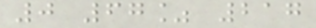0 67% 217
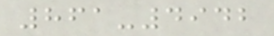861-4942
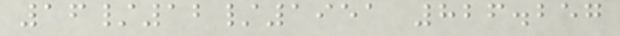16/12/1951 826.257
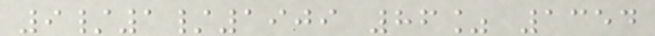9/1/1909 86% 1354
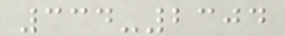334-2304
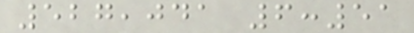527,041 6:51
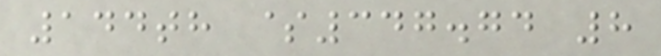144th $347.74 8
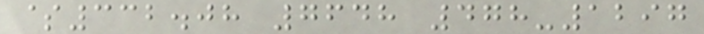$332.08 7648 478-1297
